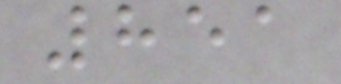851
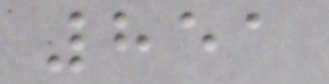851
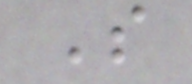S
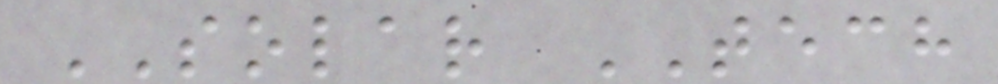SOLAR TECH
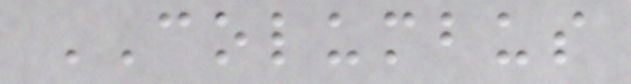COLUMBUS
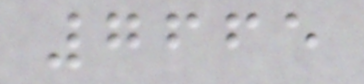7665
